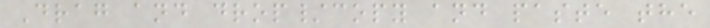Drag and drop/copy and paste the
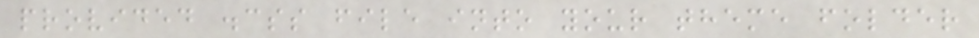provided .css file into your theme folder
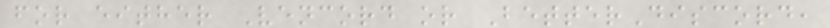for either Vencord or BetterDiscord,
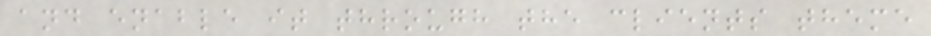and enable it through the clients theme
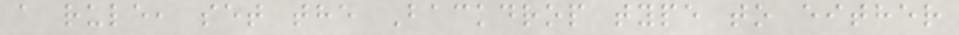a rule, set the Backdrop type to either
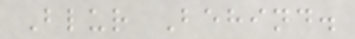Blur Behind.
